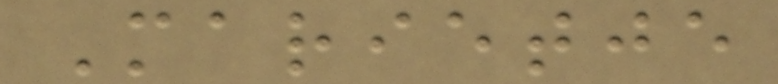Marietje
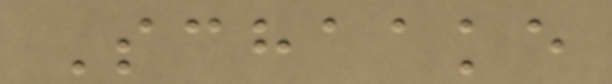Schaake
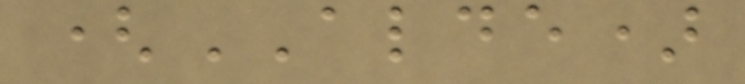(ALDE)
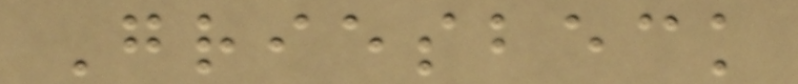Griesbeck
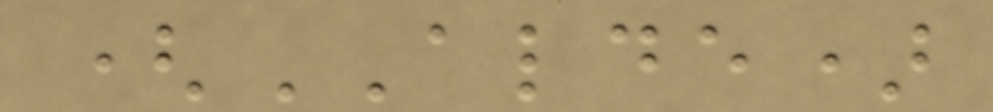(ALDE)
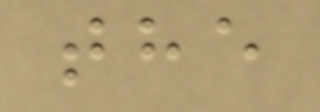the
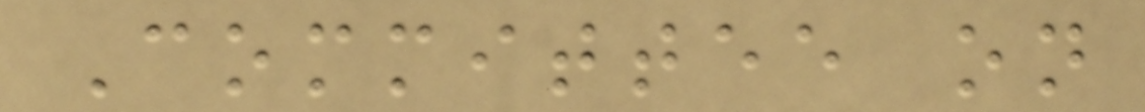Committee on
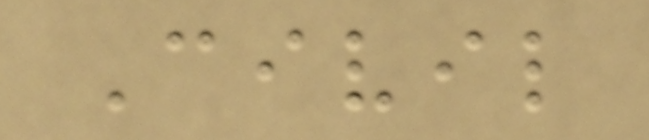Civil
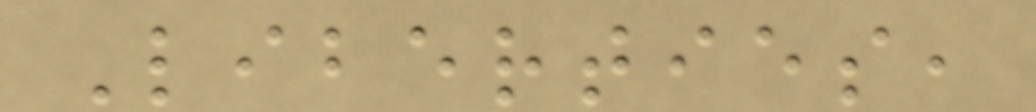Liberties,
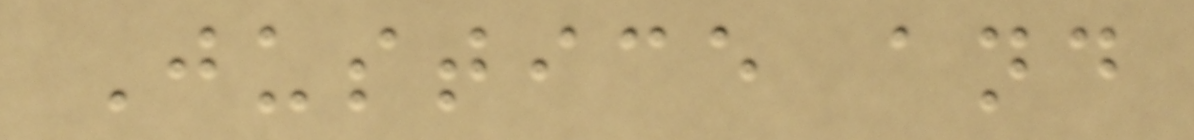Justice and
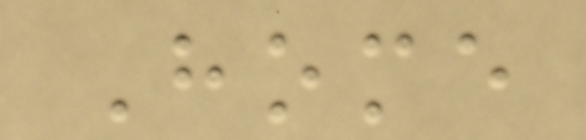Home
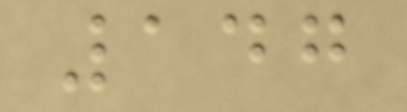147
